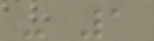- 1
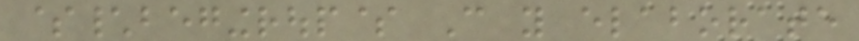$\begingroup$ Can you elaborate
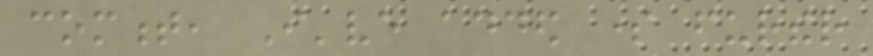comment, I've added some further
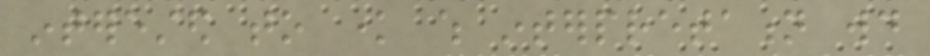interested to know which interpretation would
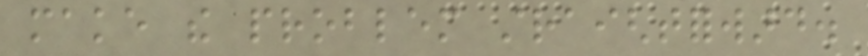make the problem straightforward.
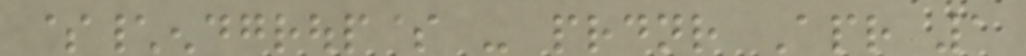$\endgroup$ - prdnr Apr 1
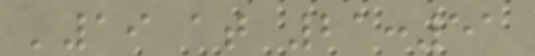'19 at 21:51
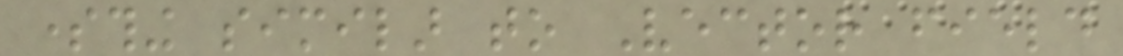something similar to Vector field
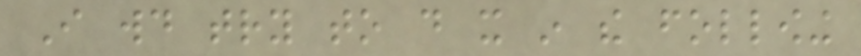I would try to do it in the following
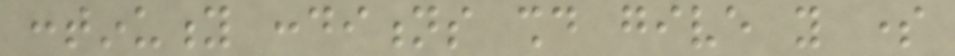continuity conditions should give you some
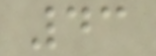43
